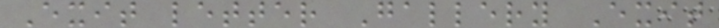Exit letter Gallery Exit
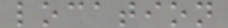location
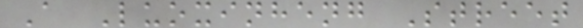A Luoxinheng Street
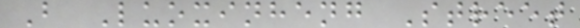B Luoxinheng Street
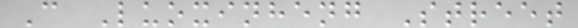C Luoxinheng Street
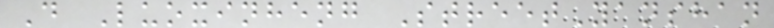D Luoxinheng StreetYanshan
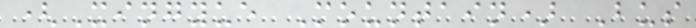(Xingyue Mountain) Bus
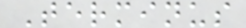Terminus
